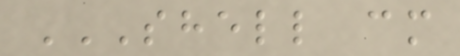SHELL CM
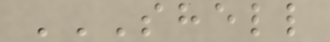SHELL
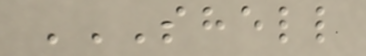SHELL
